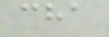cha
